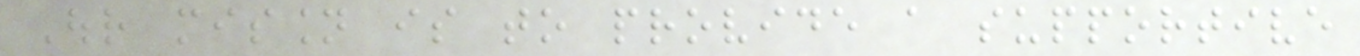Our mission is to provide a supportive
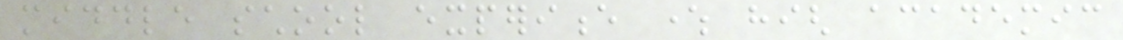middle school experience where high academic
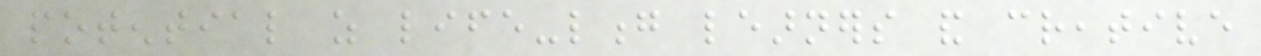potential as life-long learners and creative
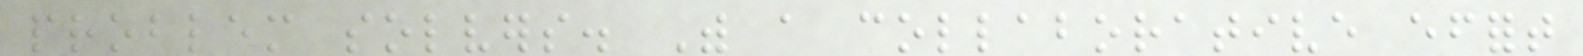problem solvers. With a collaborative effort
